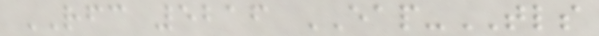RFC 5216 EAP-TLS
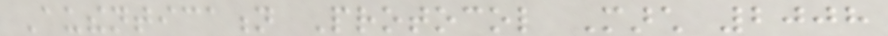Authentication Protocol March 2008
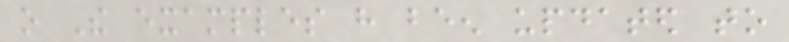o The examples have been updated to
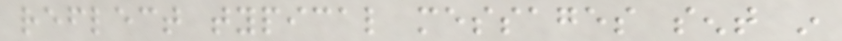reflect typical messages sent in
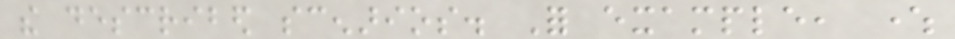the described scenarios. For example, where
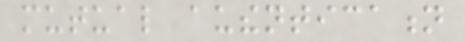mutual authentication
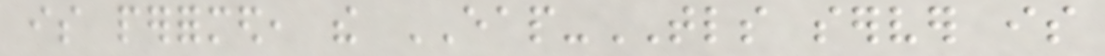is performed, the EAP-TLS server is
